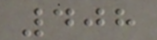408
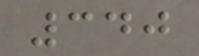340
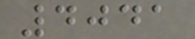4041
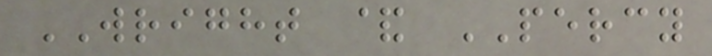WRIGHT & PERCY
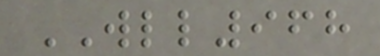WLL968
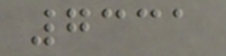7331
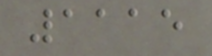1115
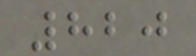820
